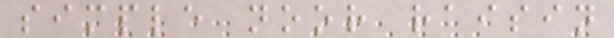simple noor raisin
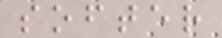softer
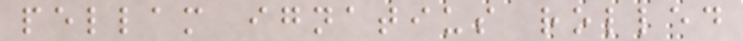pellam ignatius rolled
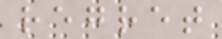regret
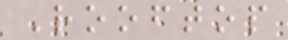Rooftop
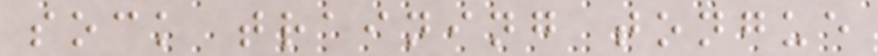sock training tongue
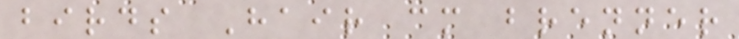birds Hair cm brenner
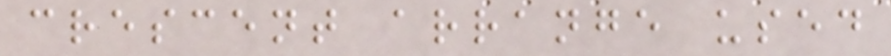crescent arrange used
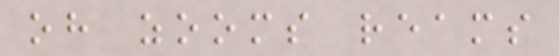oh zooms reams
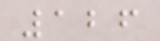126
